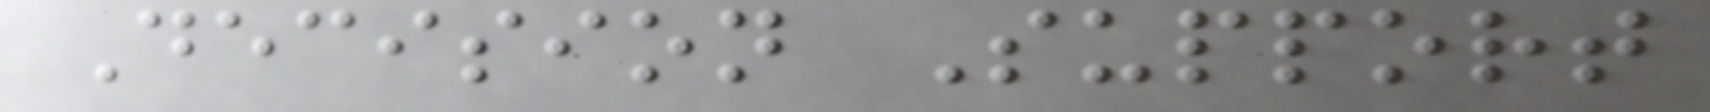Decision Support
